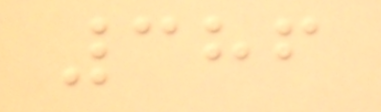386
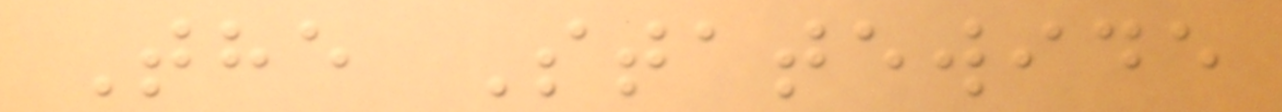The Statewide
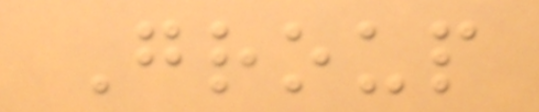Group
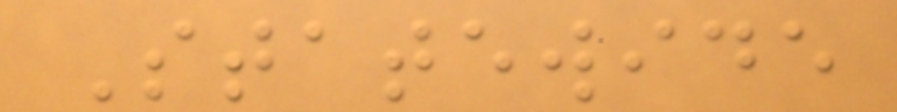Statewide
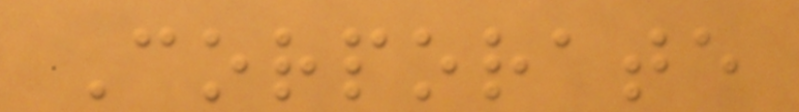Corporate
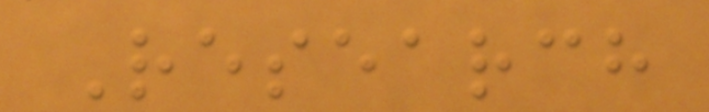Research
